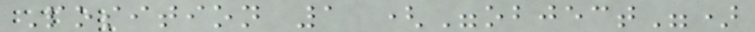Position 1 ("object")
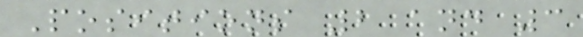Positions 2 and 3
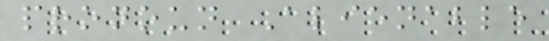pronoun Alienable
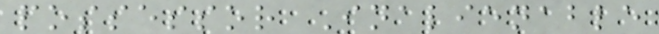possessor Inalienable
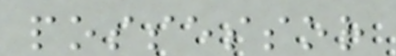possessor
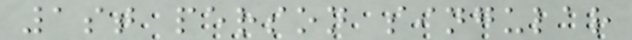1st person singular
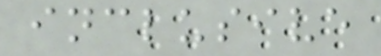inclusive
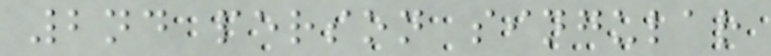2nd person singular
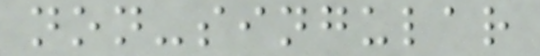non-singular
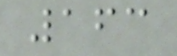163
